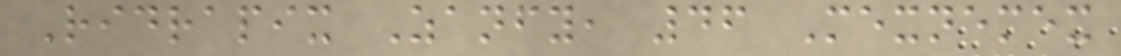Ridrapix Zanfy, 46 Mexnemex
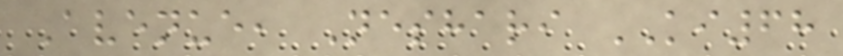Avenue, Neshari KI68
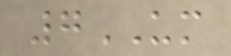7UM
